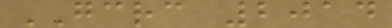GCRC 2014
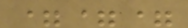===
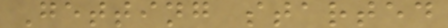Getting started
